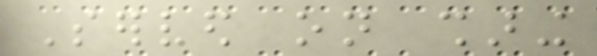Served on sharing
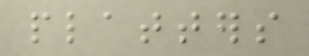platters
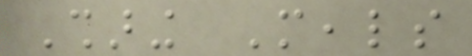Sharing Meals
